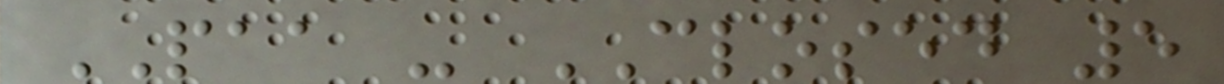PAA - CLOSED 5
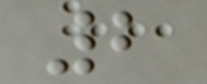2
